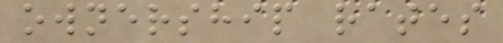ownership rates
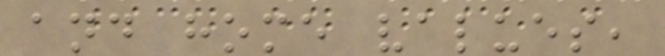and home values,
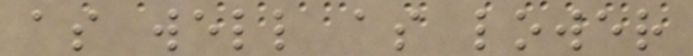as well as lower
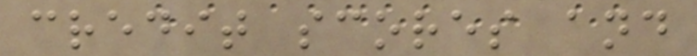credit scores and
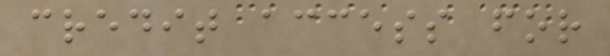credit access for
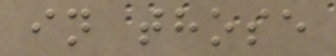in those
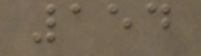154
